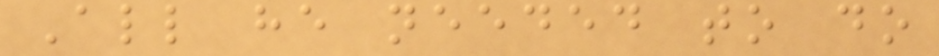All he needed to do
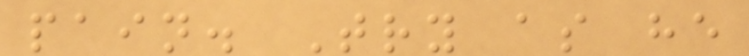pain. Try as he
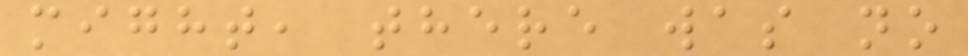might, there was no
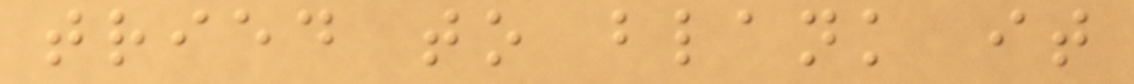tried to blank it
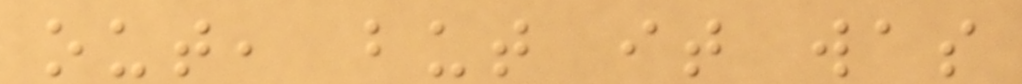out, but it was
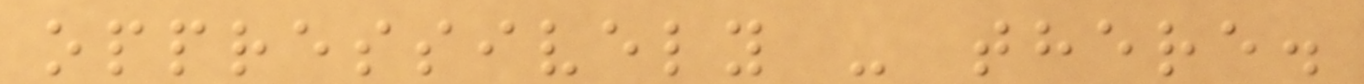oppressively - there.
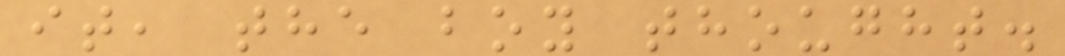it, the boy thought.
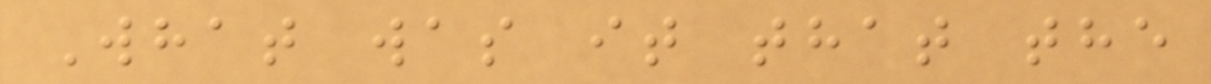What was it that the
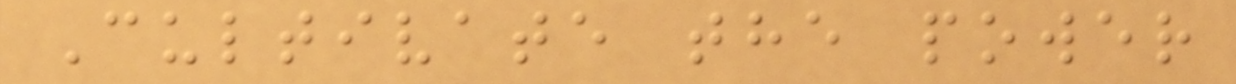Cultivate the power
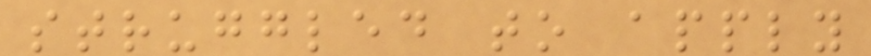struggled to apply
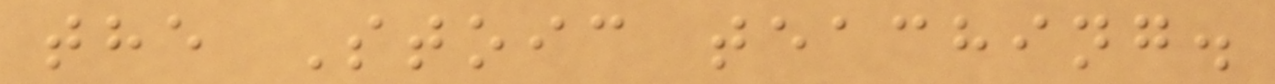the Stoic teaching.
